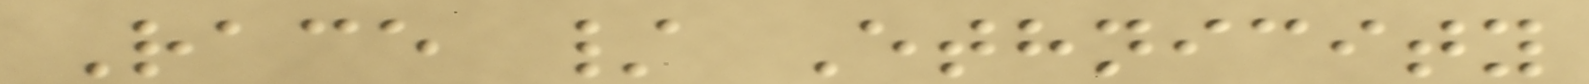Race / Ethnicity
